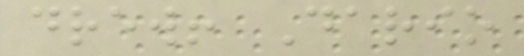drew! Dario
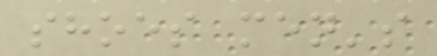shoes men's
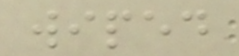wiped
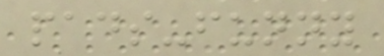pads-funny
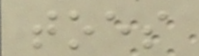toes
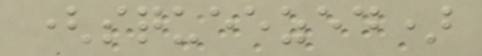(squeezed)
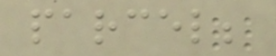parcel;
